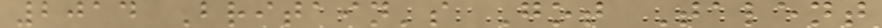2014 Britain's Got Talent
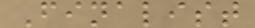Finalist
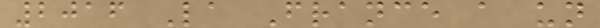2016 La France a un
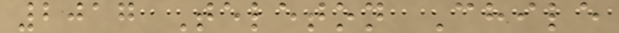2017 Teleton Chile
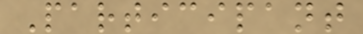Participant
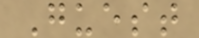Guest
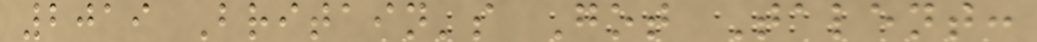2019 Britain's Got Talent:
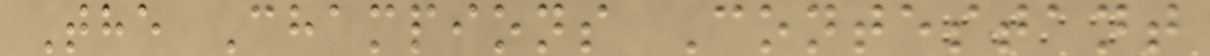The Champions Contestant
